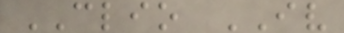CLIO IV
